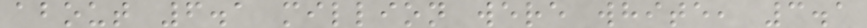about 6.1 million were white, 3.1
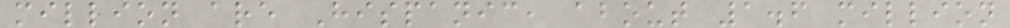million are Hispanic, about 1.6 million
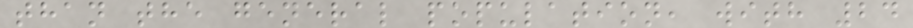than the general population, with 24
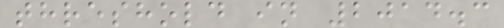threshold in 2014.3
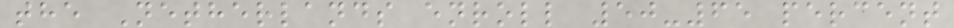the Netherlands enroll 50-65 percent
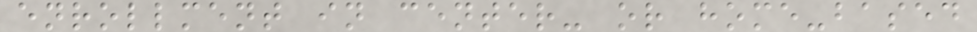enrollment in center- or home-based
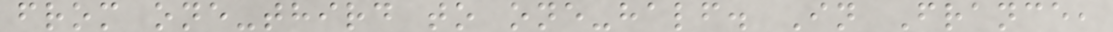from one-third to one-half. In France,
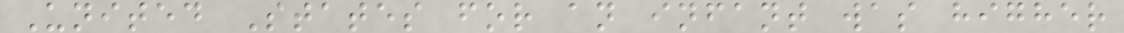United States for an infant was higher
